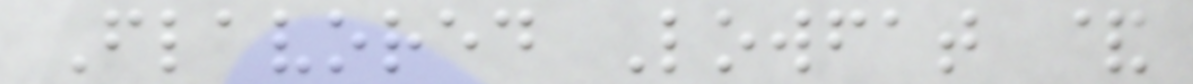Flavored Lowfat &
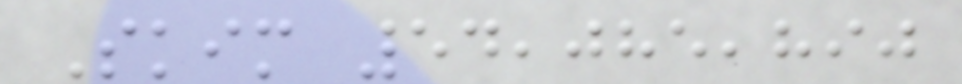Skim 54,085,890
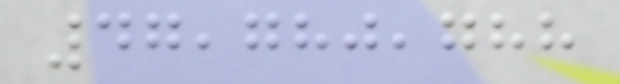47,780,788
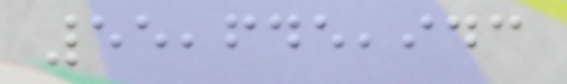55,645,943
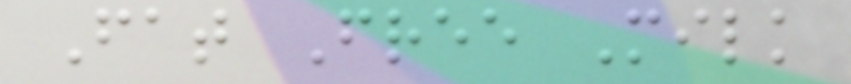Fat Free Milk
